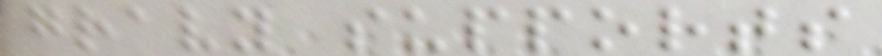gravy supports
